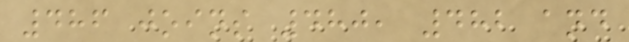486 joins 480, 482 and
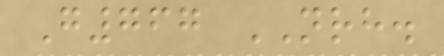G767 NRH.
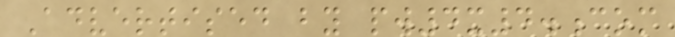Advertised by pw4x4.com
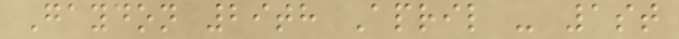Gaydon 29th April - 1st
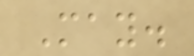May.
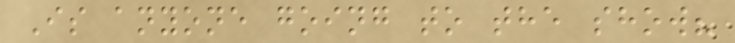Is anyone going to the show?
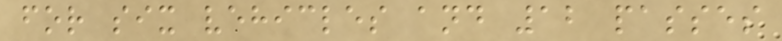for six vehicles and 12 passes
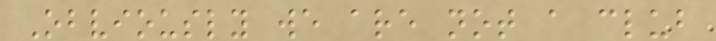Obviously we are not a club
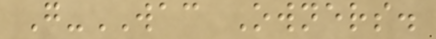G-WAC Owners.
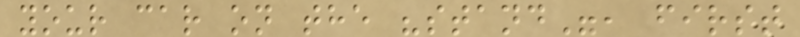your car on the "stand", first
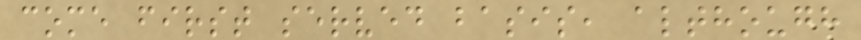come first served basis, although
